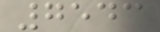7543
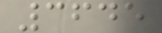3645
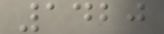1420
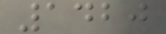1420
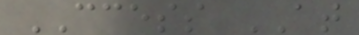CCESS AT
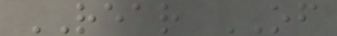REAR OF
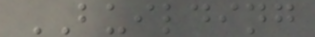BUILDING
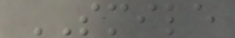SMILE
